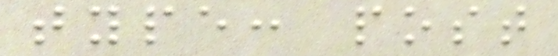type: post
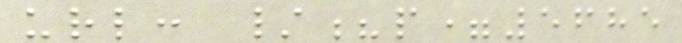url: /?p=5685
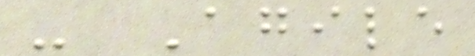- Agile
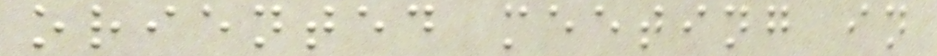oriented meeting in
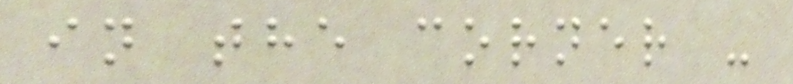in the corner -
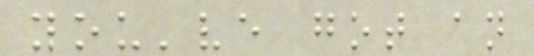you've got an
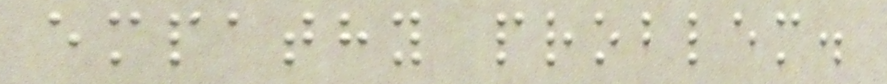empathy problem.
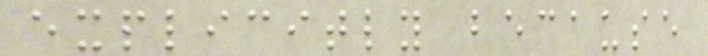explicitly because
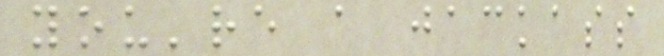you're a jackass
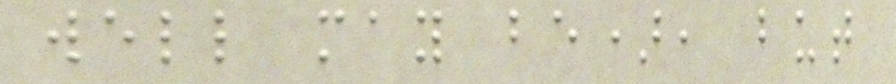well may be), but
